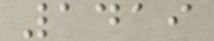1419
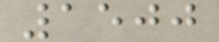1500
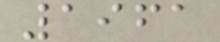1961
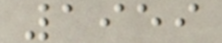1959
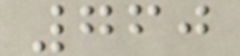760
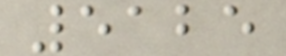5125
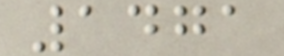1471
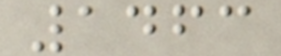1463
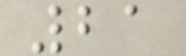21
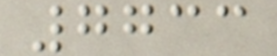7733
